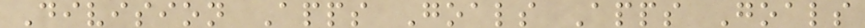Division Apps Goals Apps Goals
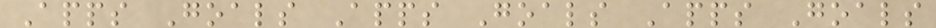Apps Goals Apps Goals Apps Goals
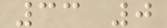33 0
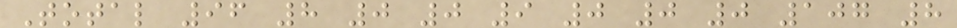Total 96 8 0 0 9 0 0 0 107 8
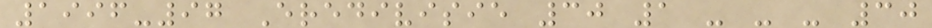1996-97 Eredivisie 30 1 - - - 30
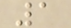1
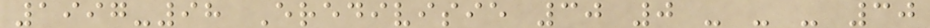1997-98 Eredivisie 30 0 - - - 30
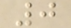0
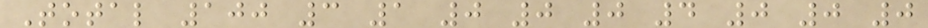Total 100 3 1 0 0 0 4 0 0 0
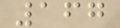167
